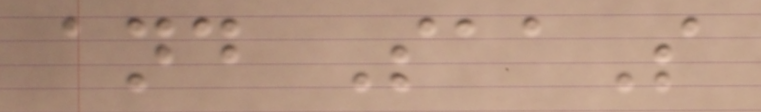and SaaS
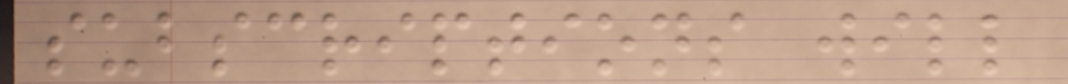subscriptions will
